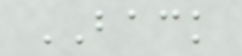BACK
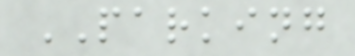PARKING
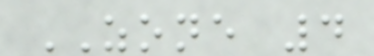ZONE 4
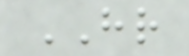HR
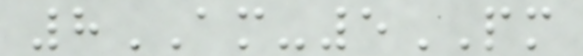8AM-5PM
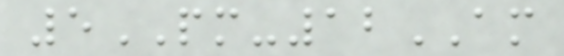5PM-12AM
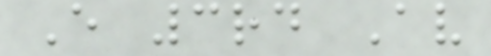E 3rd Av
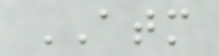ATM
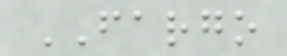FARGO
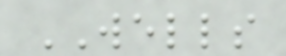WELLS
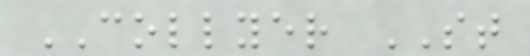COLLYER ST
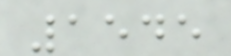1545
